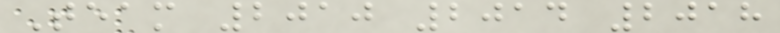Team 2010 2014 2018
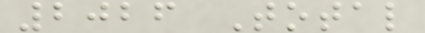2026 Total
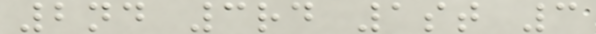2nd 3rd 1st 3
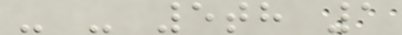- - 5th 1
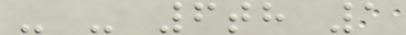- - 6th 1
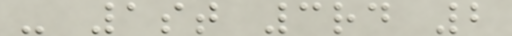- 1st 3rd 2
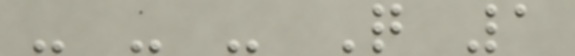- - - Q 1
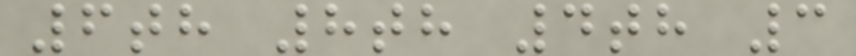6th 8th 4th 3
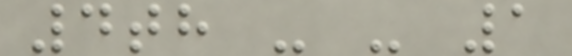4th - - 1
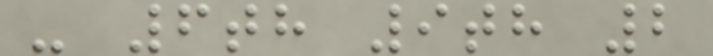- 6th 9th 2
